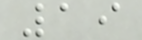19
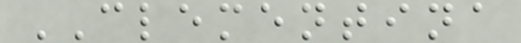CLEMENTINA
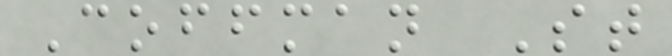Coffman St
